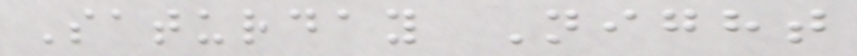Saturday Night
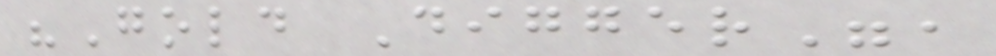"Gold Digger",
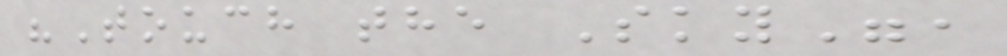"Touch the Sky",
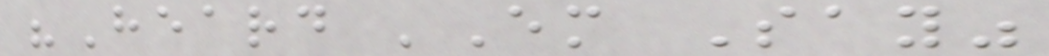"Heard 'Em Say"
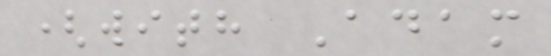(with Adam
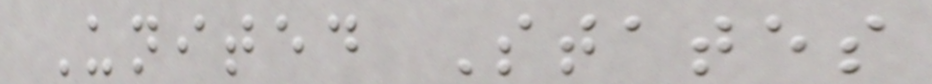United States
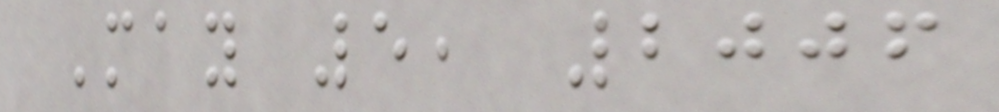May 5, 2006
